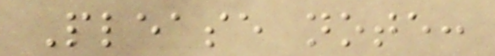Please note:
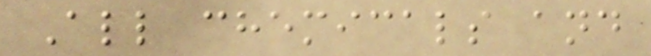All chemicals and
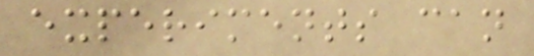experiments can
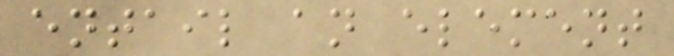entail an element
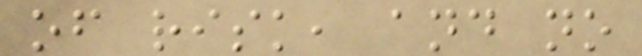of risk, and no
